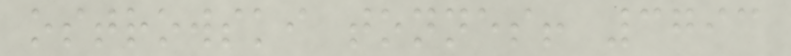ostrowski tonnes! 3793
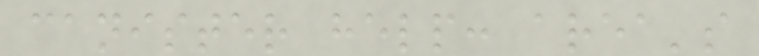canister help: area's
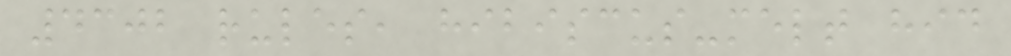4302 rules, hibiscus-melt hid
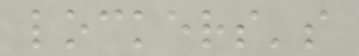lockers's
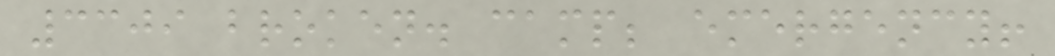3309 broken. camp; emergency!
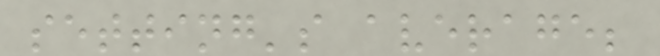setting's average;
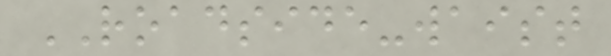ROADSIDE-waist
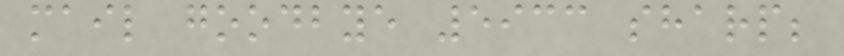mail goodbye 5933 sharp;
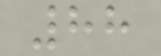88
